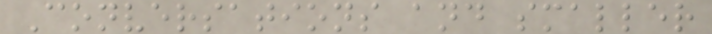Conversations and smaller
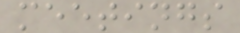meetings
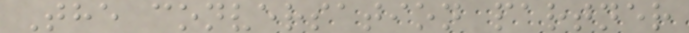The conversation partner
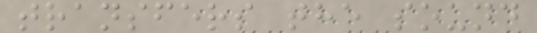transfers the sound
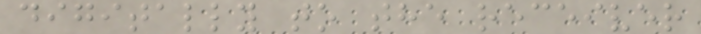digitally to the receiver
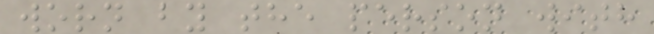worn by the person with
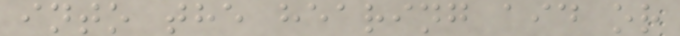into the hearing aid or
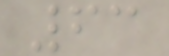63
